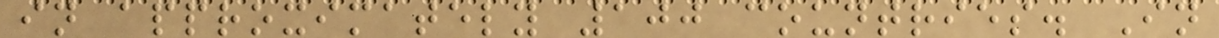in approximately 100 countries. In
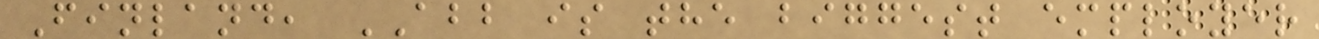Finland, ABB is the biggest employer
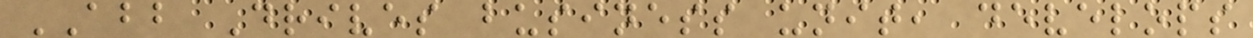ABB Drives business unit, develops
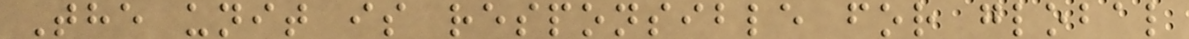The unit is responsible for global
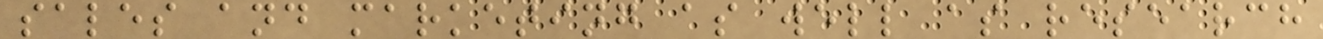sales and marketing as well as research
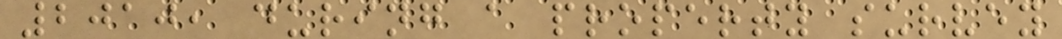2010, during a property survey
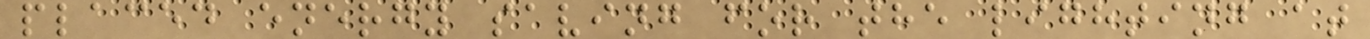placed energy saving for the lighting at
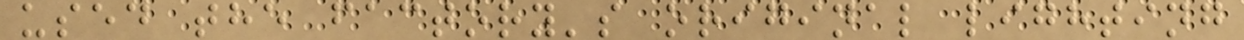used the factory's original lighting
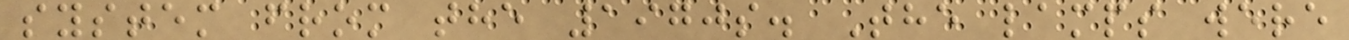system from the 1970s. The lamps were
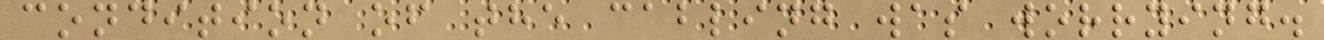condition of the cabling was worrying.
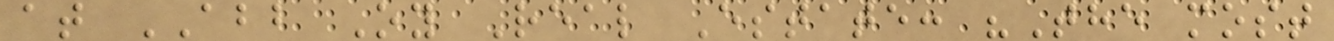at ABB Oy Real Estate: "The most
